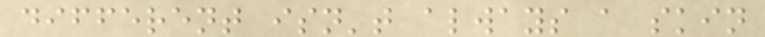different isn't always a skin
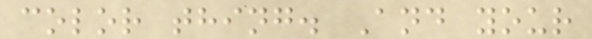color thing. And your
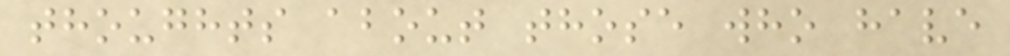thoughts about those who have
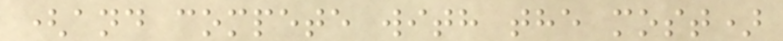(and compete with the most)
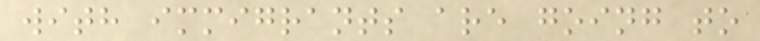with immigrants are going to
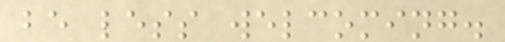be less welcoming.
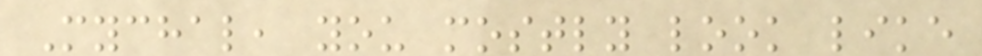Mychal, you mostly look like
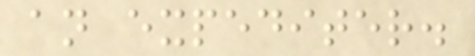an expediter.
